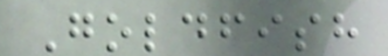Goldfish
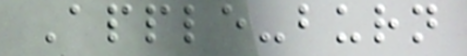Apple-burn
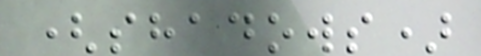(shadows)
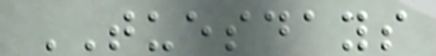TUESDAYS
